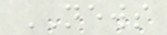NEWS
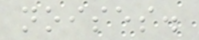noises.
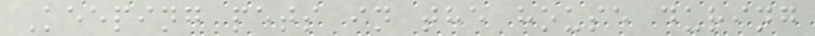Keeping pets in the house during
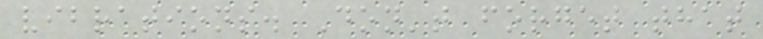vibrations. Don't forget that
